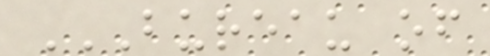BUREAU OF
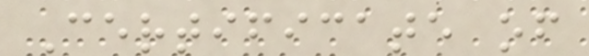Certificate of
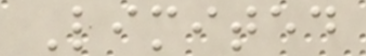Limited
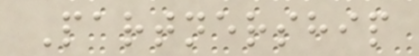Partnership
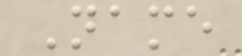Name
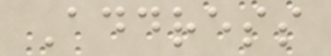Address
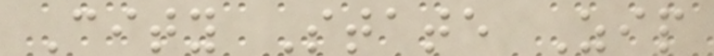City State Zip
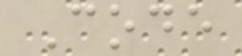Code
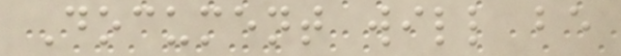Document will be
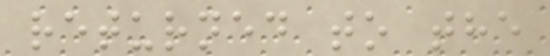returned to the
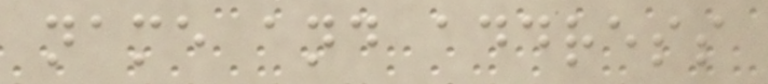name and address
